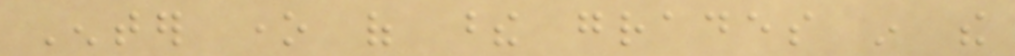Enter one of these grades in the
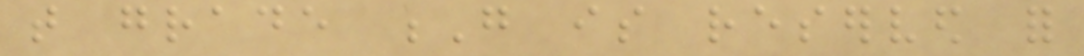that grade G is reserved for
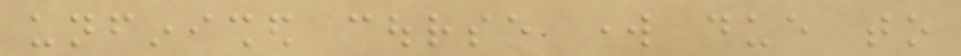unfinished course work due to
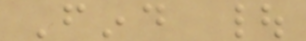Find |
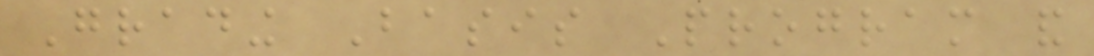Grading Basis Program and
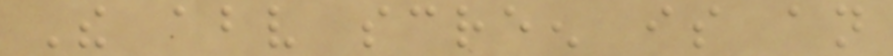The above screen is an
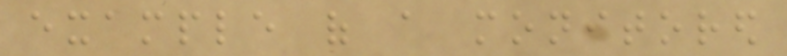example of a monitored
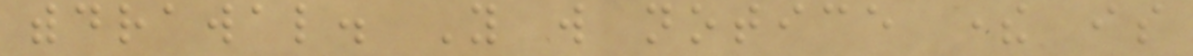withdrawal. You will notice there is
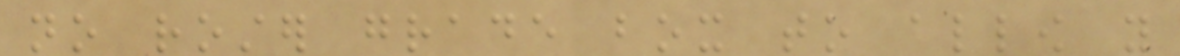no roster grade box to allow you
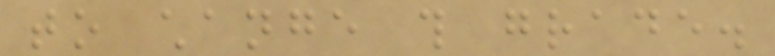to change this grade.
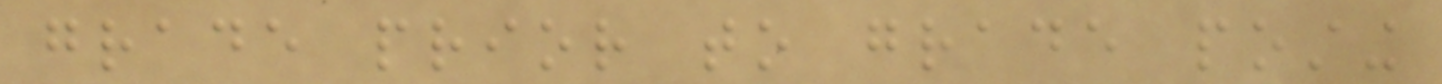grade prior to grade posting
